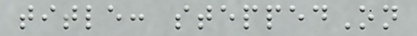title: steppedOn
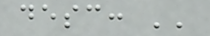desc: ''
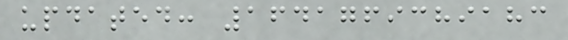updated: 1641769389183
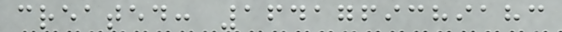created: 1641769389183
